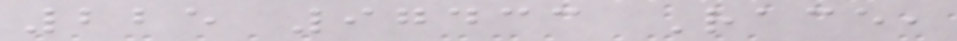225 97433 Race,
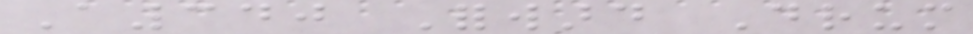A340 Forward Drum
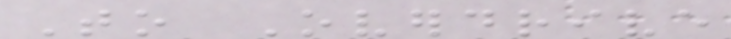To Overdrive
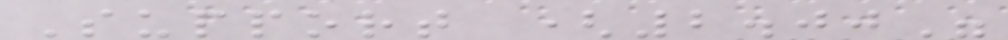Support (2.00"
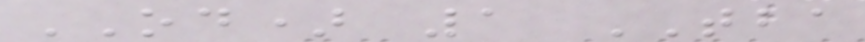OD) 1 TBA
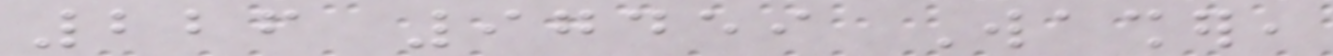226 97459 Washer,
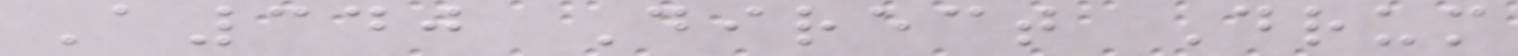A340 Direct Drum
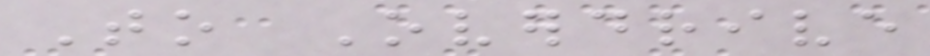To Overdrive
